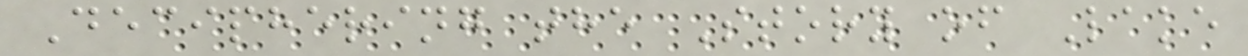Deciphering the Story of Lake
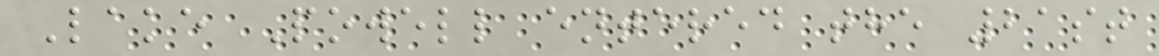Lake Powell entered the 21st
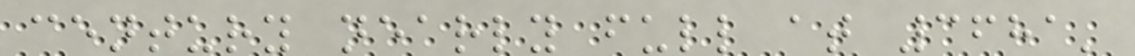century nearly full at 3681'
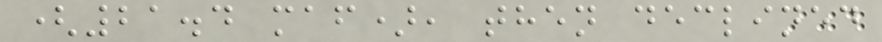(21.4 maf), then declined
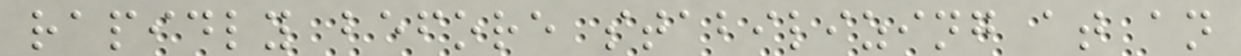rapidly before stabilizing at an
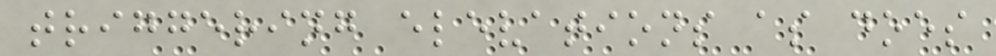triggering elevations as does
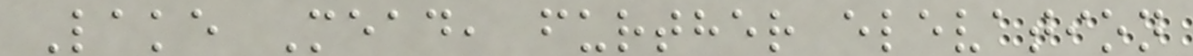Lake Mead, further elevation
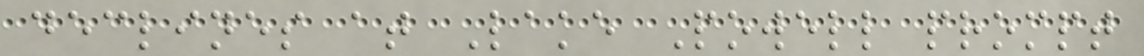declines at Lake Powell prompt
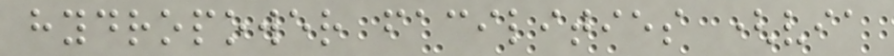hydropower facilities (via
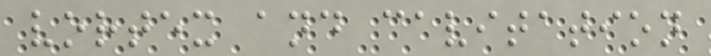vortex and cavitation
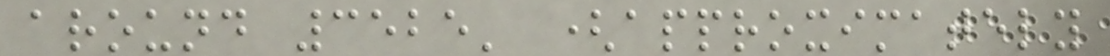around 3525' (approximately
